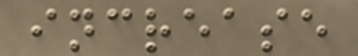increase
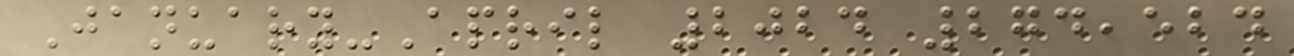January-April 2024 274,524
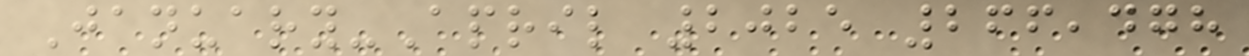January-April 2025 266,478
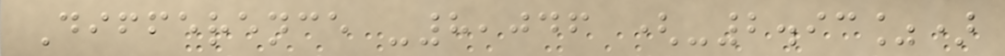Difference -8,046 (-2.93%)
